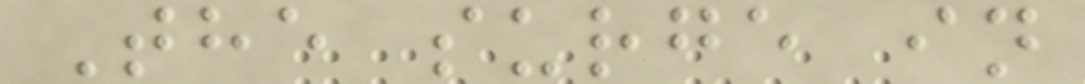The surge in
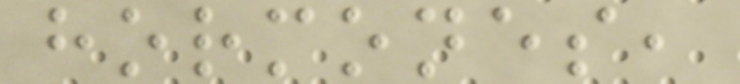hormones,
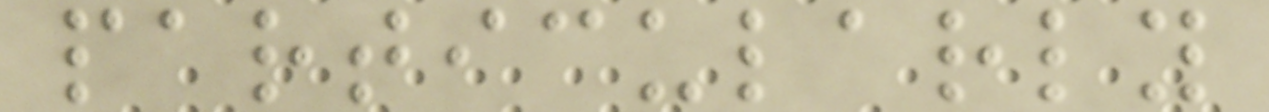particularly
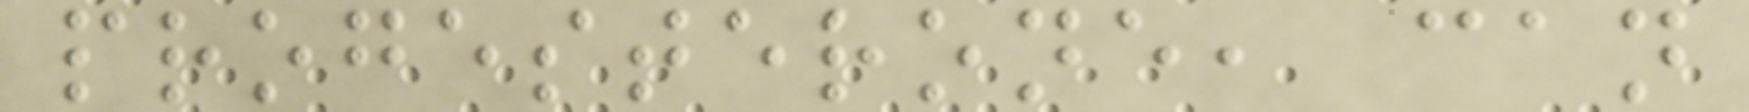progesterone, can
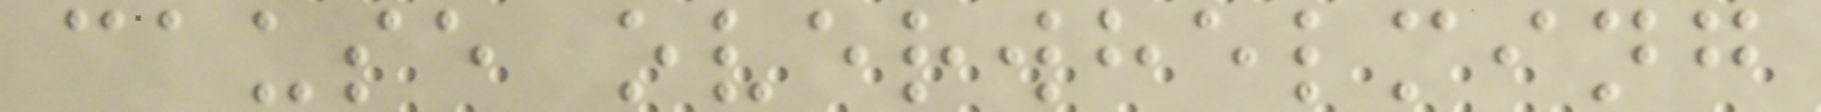cause overwhelming
